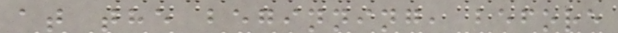at the beginning, before
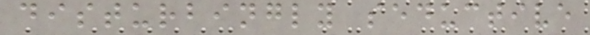disturbingly seductive
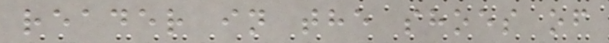reader in the shoes of
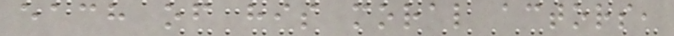each of his moral actors,
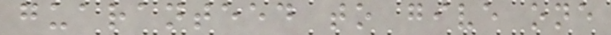guaranteed to give one
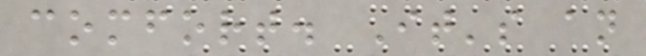comfort. It's an
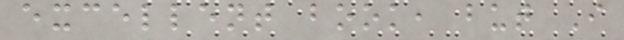excellent book, but I
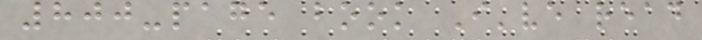800-page book I've read
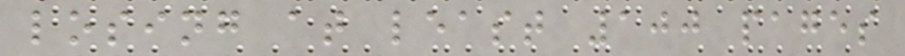losing at least 100 pages
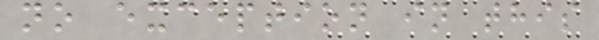no exception in this
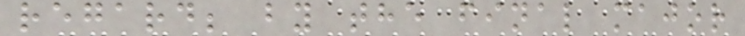regard; by the final major
